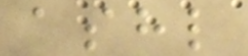ashl
